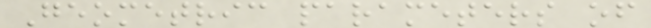Geometric parameters of
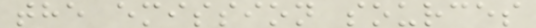the emission sources
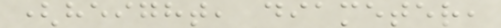(height, diameter,
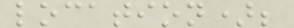location);
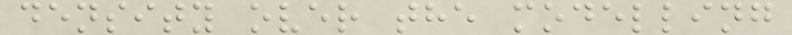density over the modelling
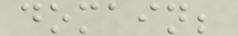domain;
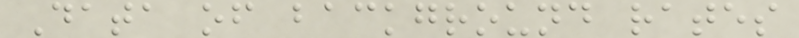Data of background rates
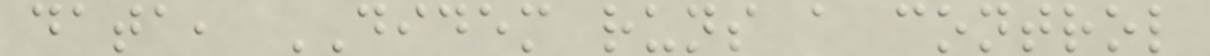data, DIDEM runs a control
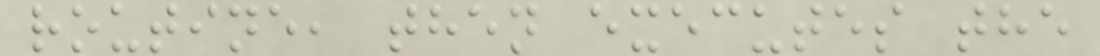routine, then executes the
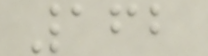162
